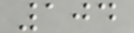104
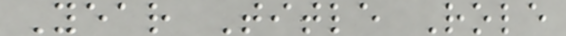Year Title Role
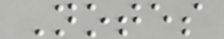Notes
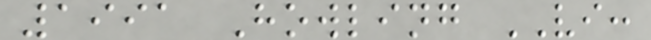1991 Howling VI:
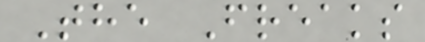The Freaks
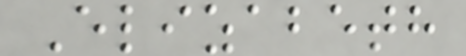Elizabeth
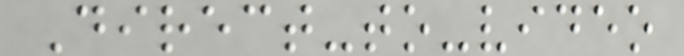Direct-to-video
